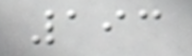193
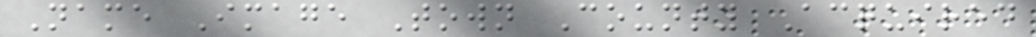Name Image Town County Acquired
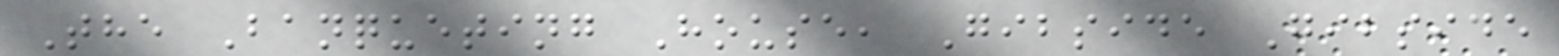The Banqueting House, Gibside Gibside
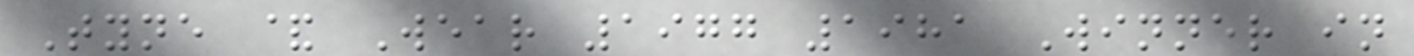Tyne & Wear 1977 1981 Winner in
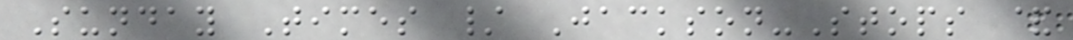Sunday Times / Jackson-Stops &
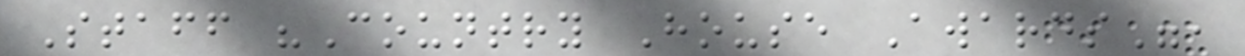Staff "Country House Awards",
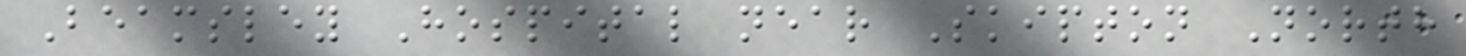Beamsley Hospital near Skipton North
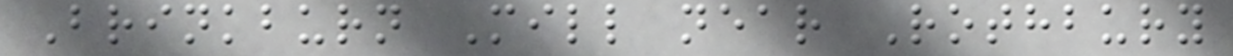Brinkburn Mill near Rothbury
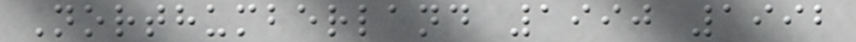Northumberland 1990 1992
